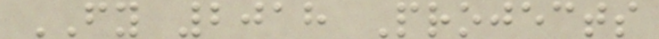FY 2018 Projects
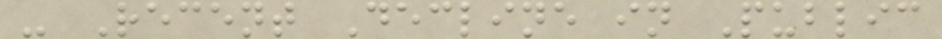- Recent Decline in Public
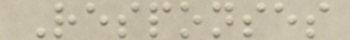Responses
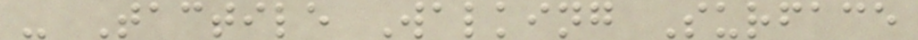- Tactile Walking Surface
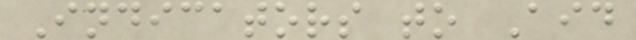Indicators to Aid
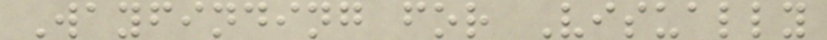Wayfinding for Visually
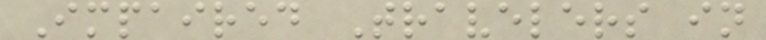Impaired Travelers in
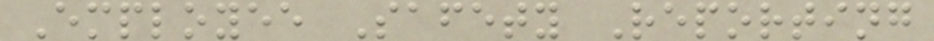Employee Safety Reporting
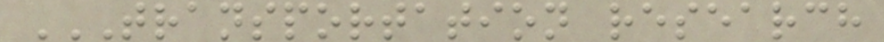TRANSPORTATION RESEARCH
